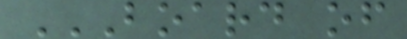BOARD OF
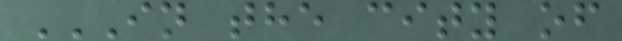IN THE CITY OF
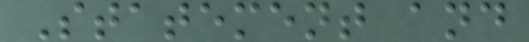Statement and
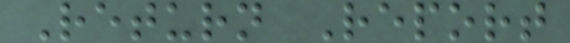Return Report
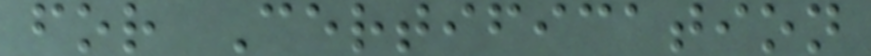for Certification
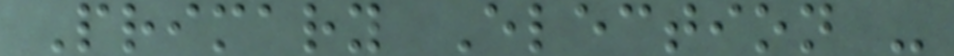Primary Election -
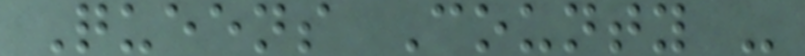Queens County -
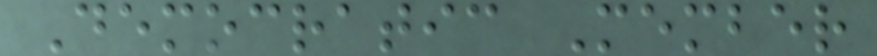Democratic Member
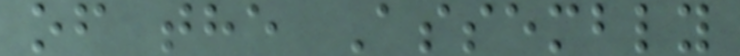of the Assembly
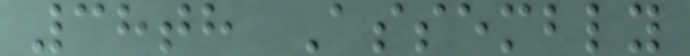38th Assembly
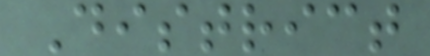District
